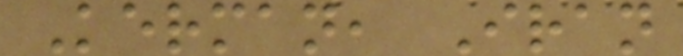Kerman, Iran
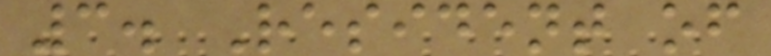3. Resident of
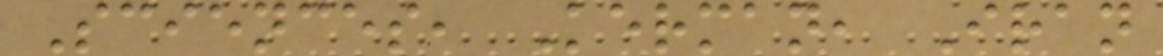Sciences, Kerman, Iran
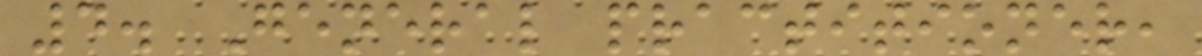4. General practitioner,
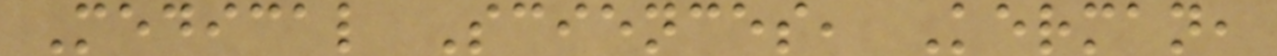Medical Sciences, Kerman,
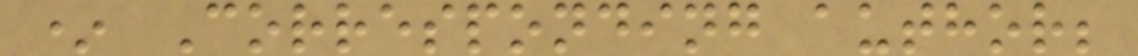* Corresponding author;
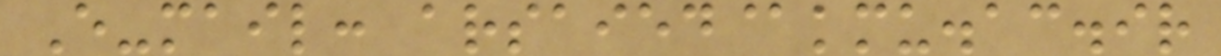E-mail: arsaied@kmu.ac.ir
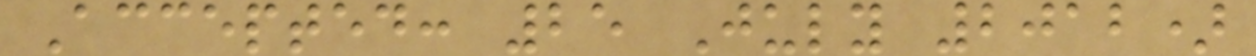Accepted: 25 July 2012)
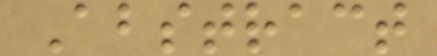Abstract
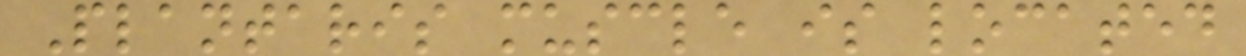Plantaris muscle is located
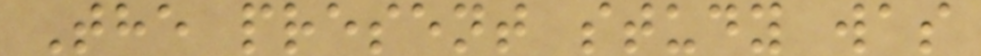The present study was
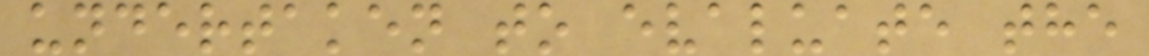undertaken to evaluate the
